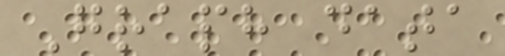Graph data
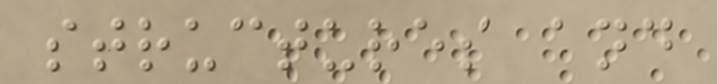structures and
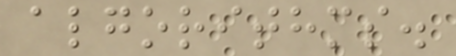algorithms.
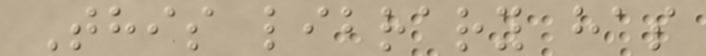This library has
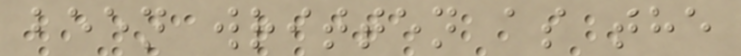been written as the
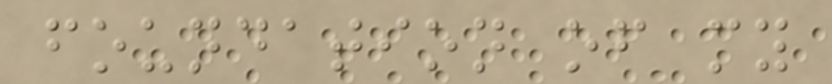foundation of my
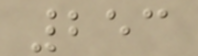253
